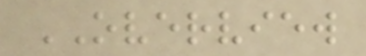OVERVIEW
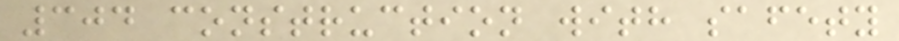304 construction with safety
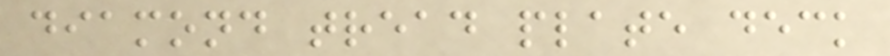diamond tread plate deck
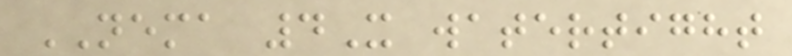NEMA 4X watertight
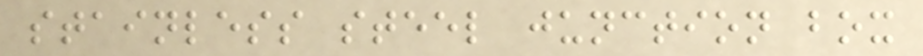stainless steel junction box
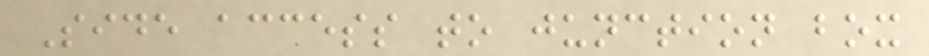Side access to junction box
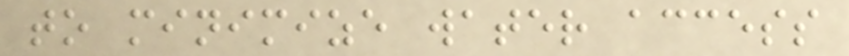to minimize water access
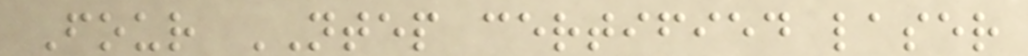Four NTEP certified laser
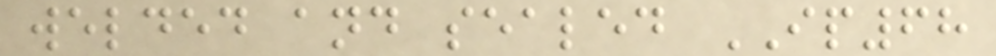welded and sealed IP68
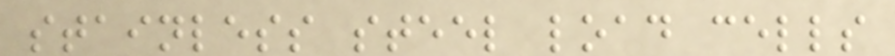stainless steel load cells
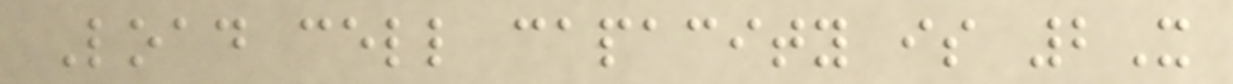Load cell capacity is 2X
